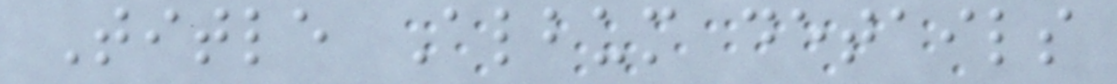Title Album details
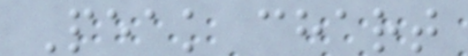Peak chart
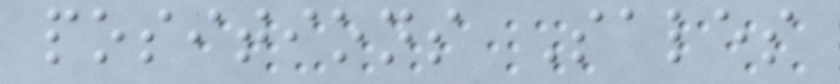positions Sales
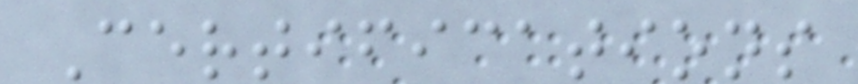Certifications
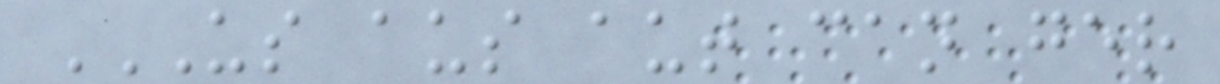US AUS AUT CAN GER
